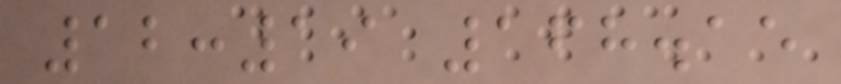12:19 168.15
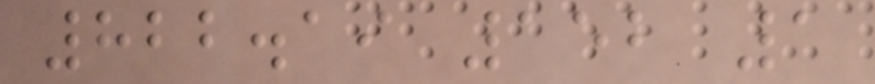822.19 152 1
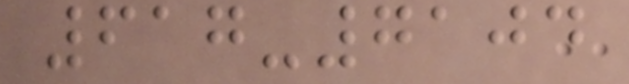617-7104
